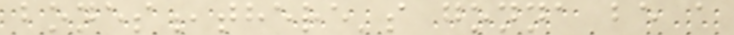bones,there's gonna be a
